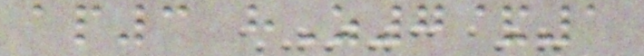ap3 hZ7&1
